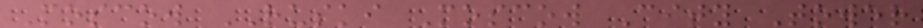Moscow RUSKI Moscow City Tower
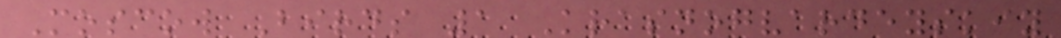Moscow Birds 1 Krasnogvardeyskiy
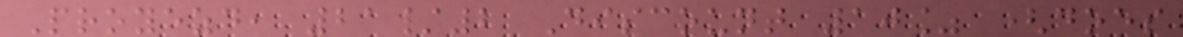Proyezd, 21/2 Discount 10% (does
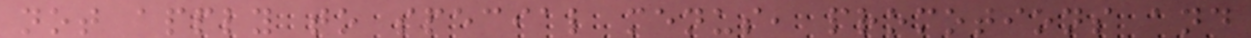not apply to special menus, promotions and
